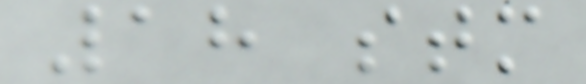18 stm
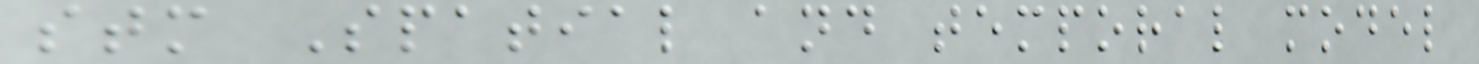stm Spatial and temporal model
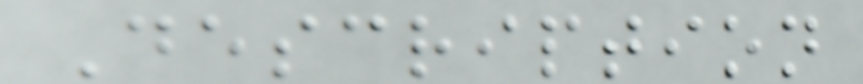Description
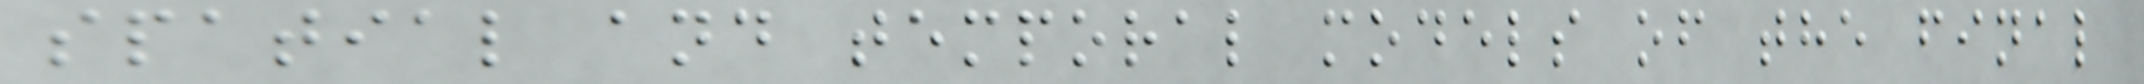spatial and temporal models of the final
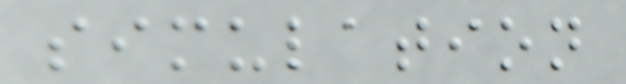simulation
